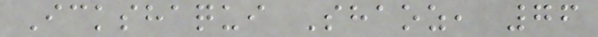Ickshaqui Shaoz, 76
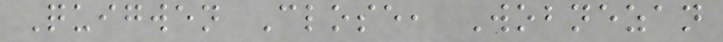Quigwen Close, Wobnezan
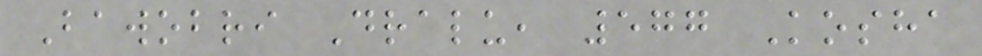Bawobri Dralu, 577 Kosha
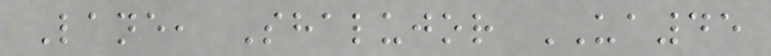Lane, Shalujor UA45
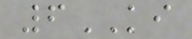6KI
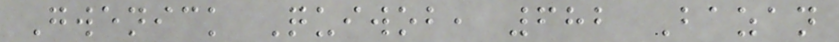Gwenick Quiwob, 682 Bazan
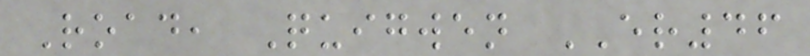Road, Quigwen ER46
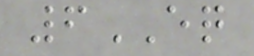6EQ
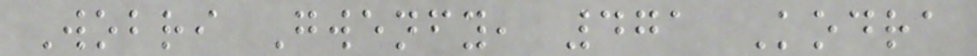Wobri Gwenfy, 471 Kodra
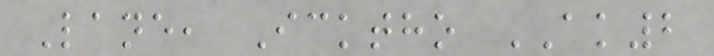Lane, Icktho AK2
